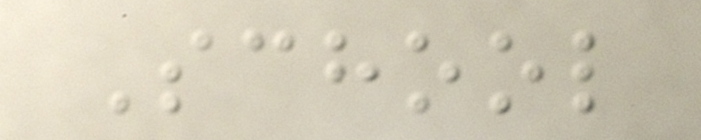School
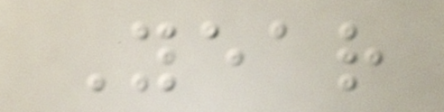Year
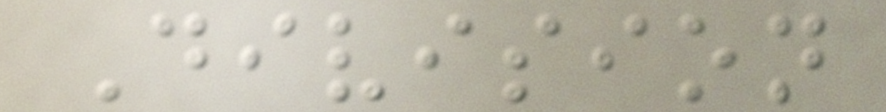Division
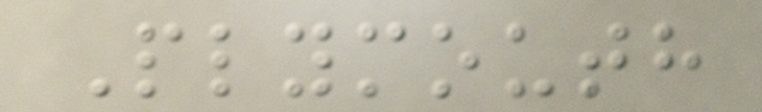Plymouth
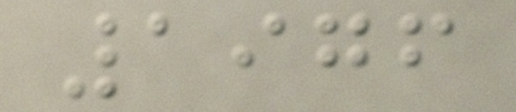1976
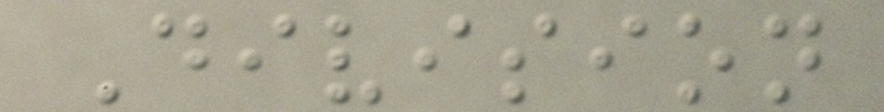Division
